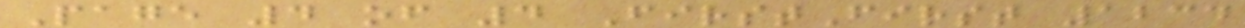Page 4 of 4 FirstFirst 1234
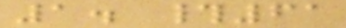1. #61
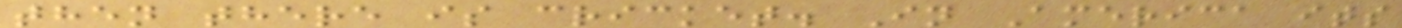then there is cricket. In America its
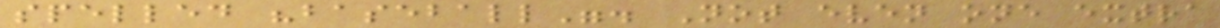spelled "baseball". Not even one extra
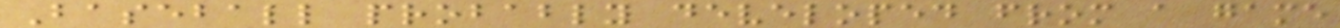Baseball probably developed from a game
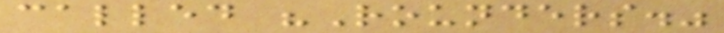called "Rounders."
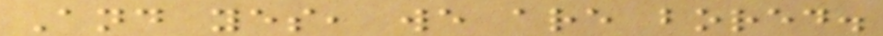And yes, we are bored.
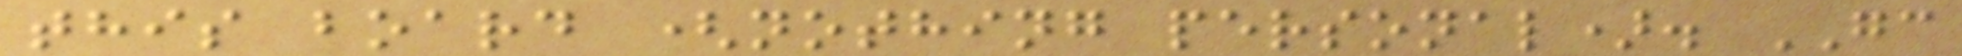this board (nothing personal). GC
